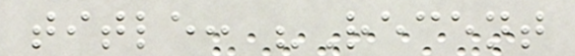title: "Recent
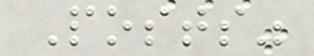Posts"
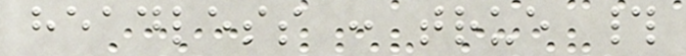headless : true #
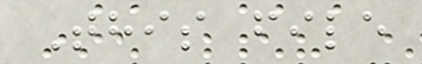This file
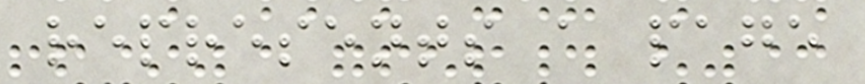represents a page
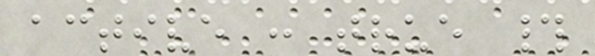active : true #
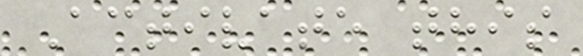Activate this
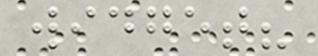widget?
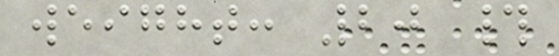weight: 20 #
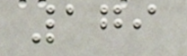179
